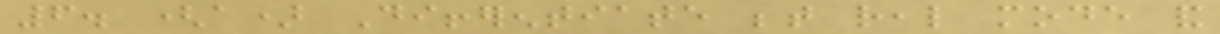6. (a) Differentiate between real mode and
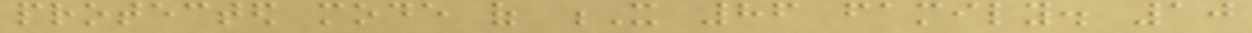protected mode of X 86 family. 10
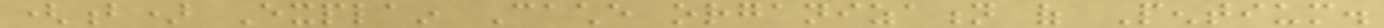(b) Explain Cache organization of Pentium.
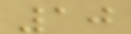10
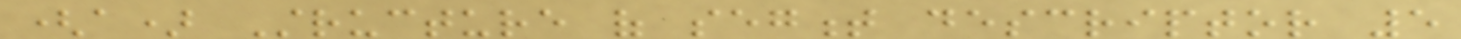(a) Structure of segment descriptor 5
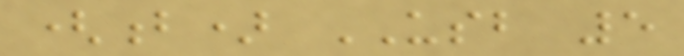(b) USB 5
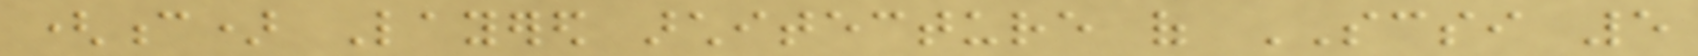(c) Layered architecture of SCSI 5
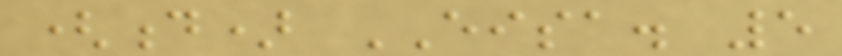(d) EISA. 5
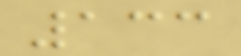133
